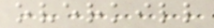overkill
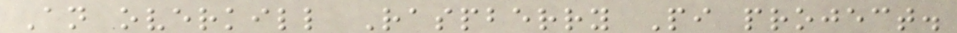An overkill Raspberry Pi project.
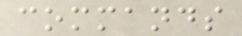commands
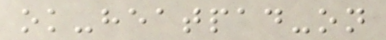ok-heatpad-on
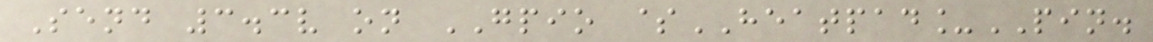Send 3.3v on GPIO $HEATPAD_PIN.
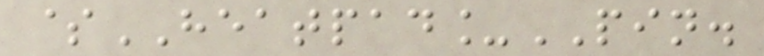$HEATPAD_PIN.
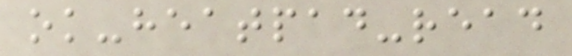ok-heatpad-read
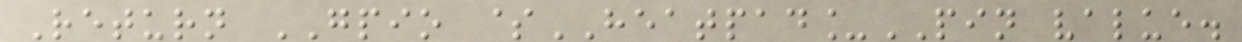Return GPIO $HEATPAD_PIN value.
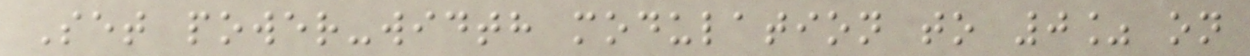Set power-width modulation to 0% on
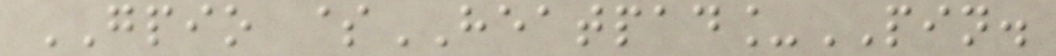GPIO $HEATPAD_PIN.
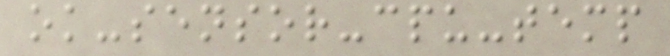ok-sensor-cpu-temp
